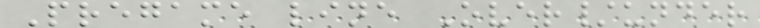Pregame line Over/under
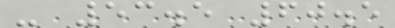- 53.5 60.5
